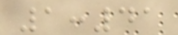1:41
